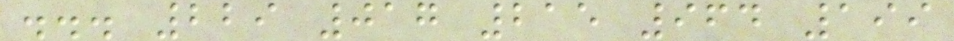... 229 017 215 964 199
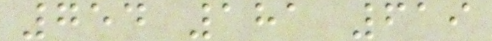754 181 619
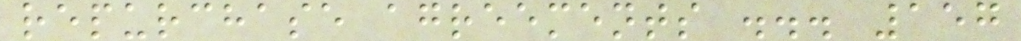repurchase agreements ... 157
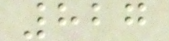827
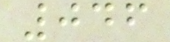046
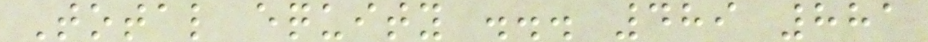Total equity ... 489 881
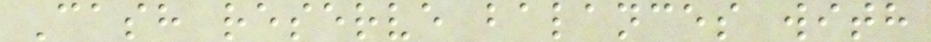Cash reserve balances with
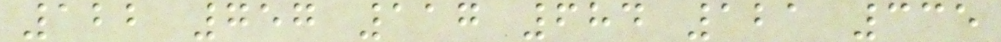122 757 117 684 121 335
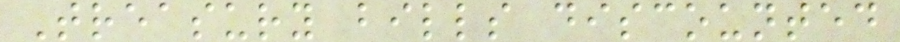Treasury bills discounted
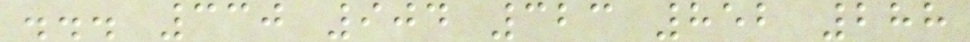... 330 904 323 852 288
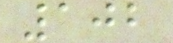102
